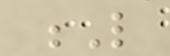L
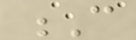C
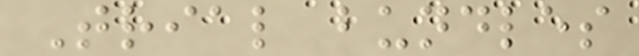Trial bundles
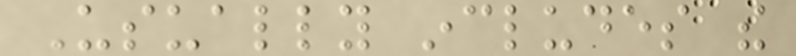Usually includes the
